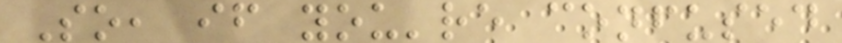So, if you're confused
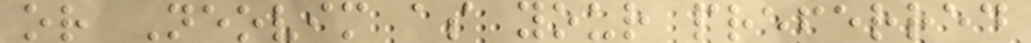or Neovim as your preferred
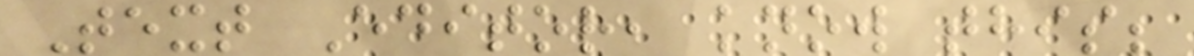Text Editor, know this;
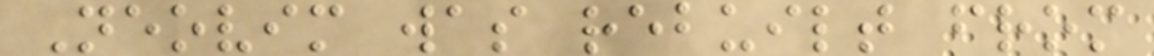Neovim was rebuilt from
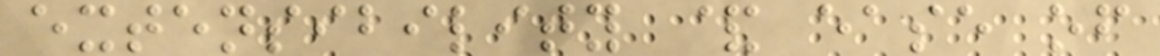extensibility & ease of
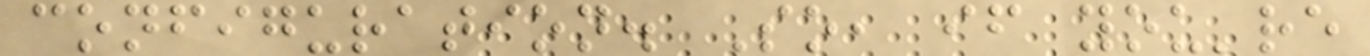configuration. So, if you're
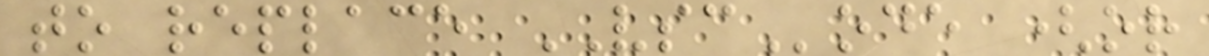to replace VSCode (or
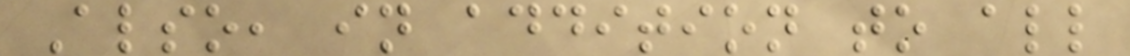Also, in addition to all
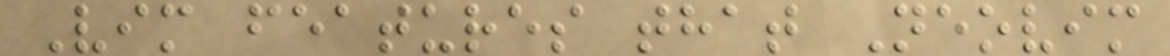Vim features that Neovim
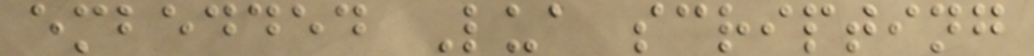embedded Lua scripting
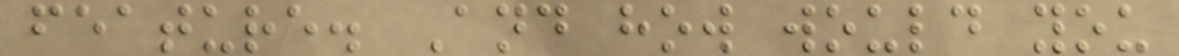feature. And how would you
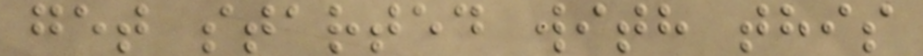get started with this
